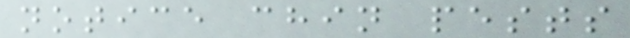notice chin pests
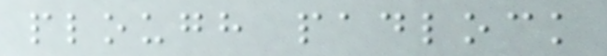plough padlock
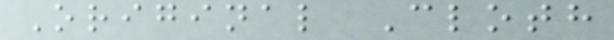Original Cloth
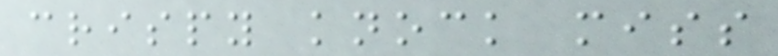crispy knock miss
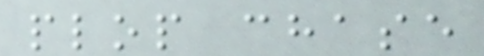plop chase
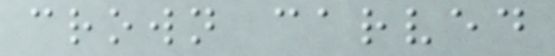crown carved
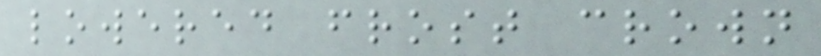lowered frost crown
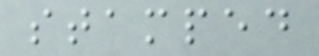stamped
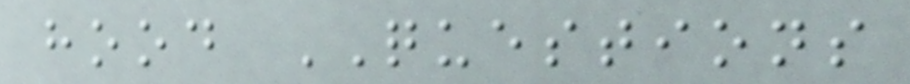hood QUESTIONS
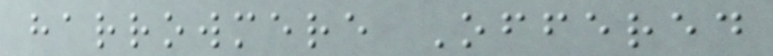harrowmere Offered
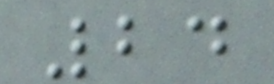24
